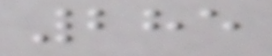285
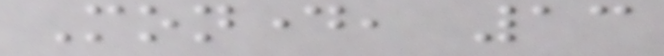Monday, 13
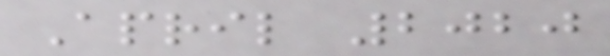April 2020
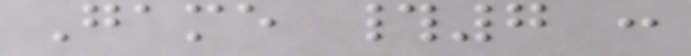Game #7 :
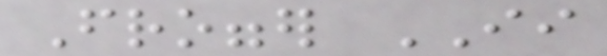Frogger II
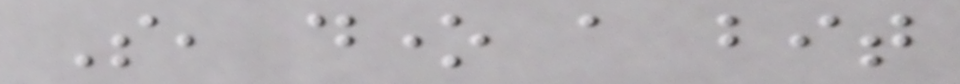So, done a bit
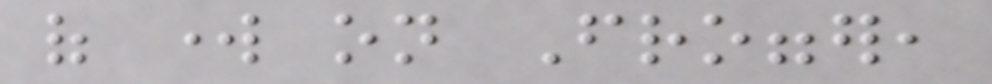of work on Frogger,
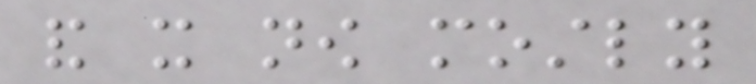and it now mostly
